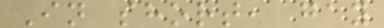In short, gay
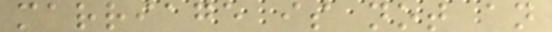marriage is not an
